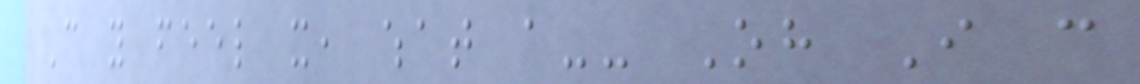Can you feel it, what a-- Oh I can
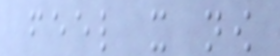feel it now
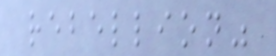rebellion"
